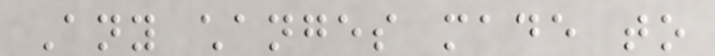Any changes made to
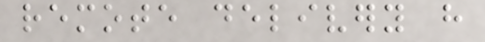remote delivery have
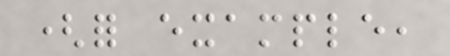(for example,
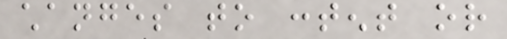changes to content or
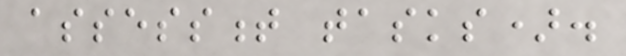assessment tasks).
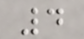4
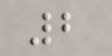2
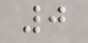0
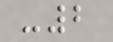-2
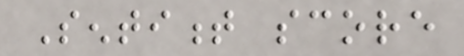Sentiment score
